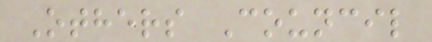Others Council
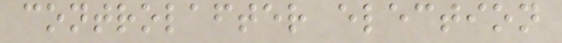controlafter election
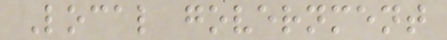Local government
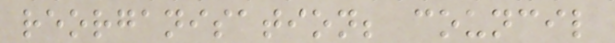reorganisation; council
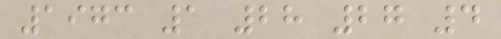1973 1 28 27 4
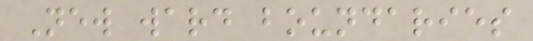New ward boundaries
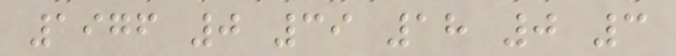1976 0 39 18 0 3
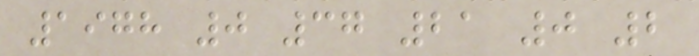1978 0 37 21 0 2
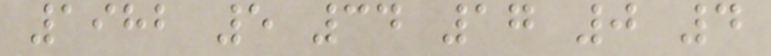1982 5 34 17 0 4
